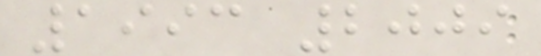1993 2009
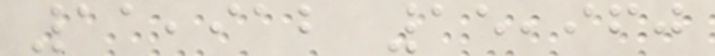11,912 15,960
